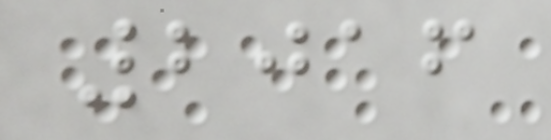2016
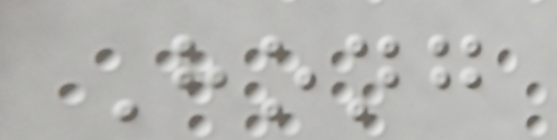Hong
